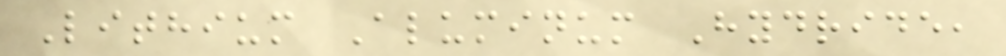Lithium Aluminum Hydride,
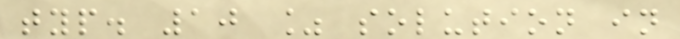typ. 10 % solution in
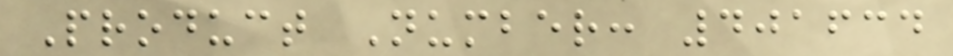Product Number: 401634
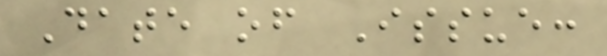Date of Issue:
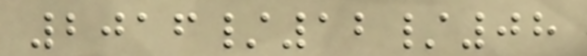2016/12/08
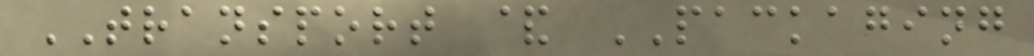TRANSPORT & PACKAGING
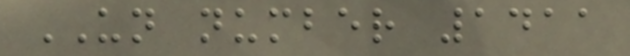UN number 1411
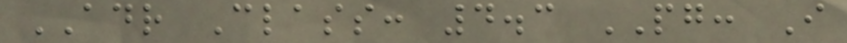ADR Class: 4.3 PG: I
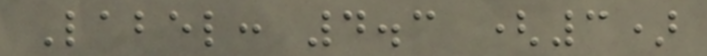Label: 4.3 (3)
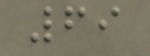69
